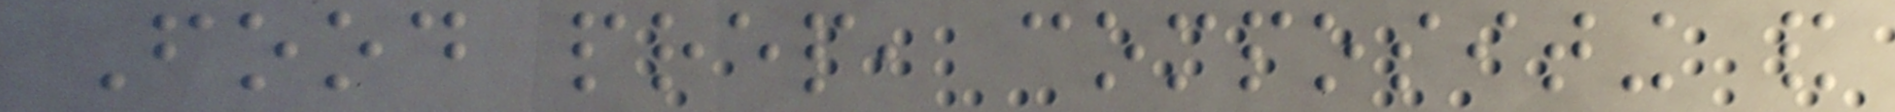Food prep, compositing and
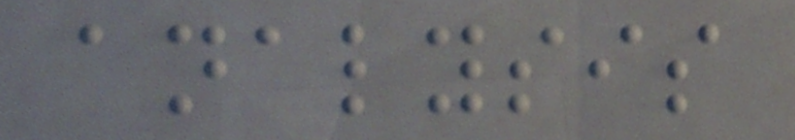analysis
